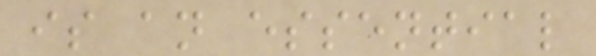is an essential
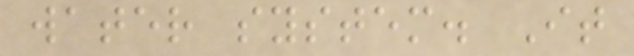water system. It
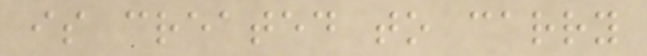is created to carry
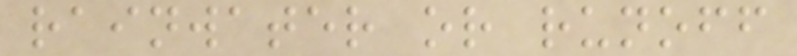rainwater or runoff
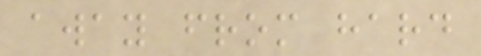away from hard
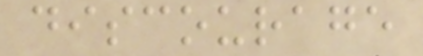discourage
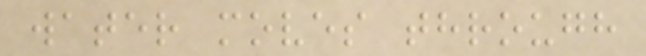water moves through
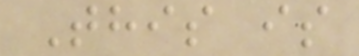This is
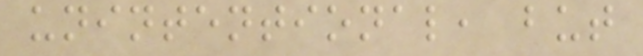unintentional, but
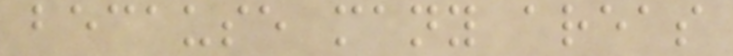because many areas
